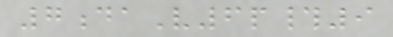7daV6p#9
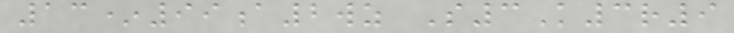13*99a2wz S3K3r9
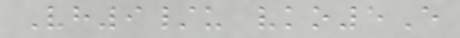Vh9/u vko5E
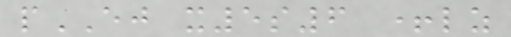pEJ x5s6 +lz
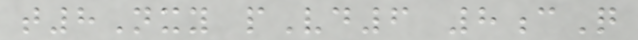t8Nxy pVd6 8cQ
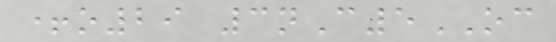+o29 3nC5OC
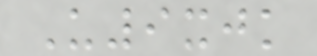U9xjk
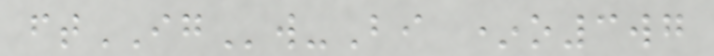ftIGw-Bi *o3wg
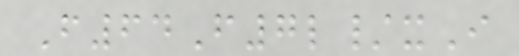F64F7l/xI
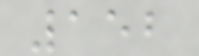152
